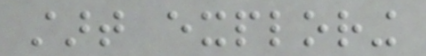start exploring
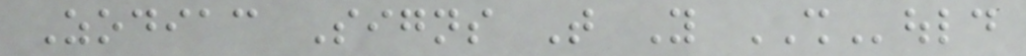Zodiac Signs That You SHould
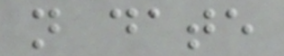not date
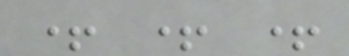+ + +
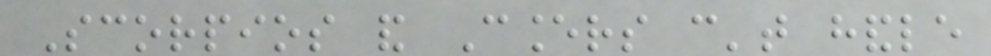Scorpios and Cancers can't handle
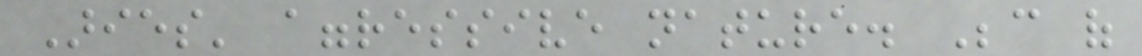Aries' aggressive nature. Because of
